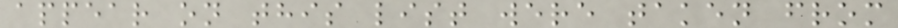appear on this list were taken from
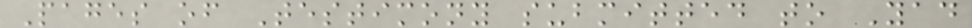Pages of Testimony submitted to Yad
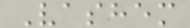Vashem
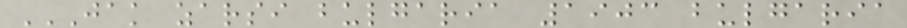JAK ZARSI BULGARIA 1903 BULGARIA
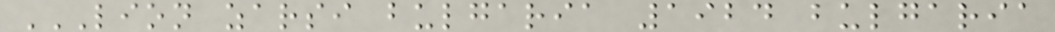LION ZARSI BULGARIA 1924 BULGARIA
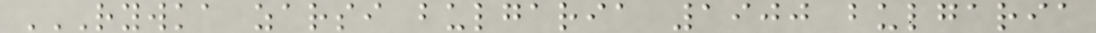RYWKA ZARSI BULGARIA 1900 BULGARIA
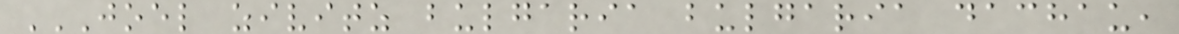JOEL ZIVITZ BULGARIA BULGARIA DACHAU,
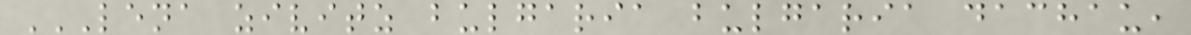LENA ZIVITZ BULGARIA BULGARIA DACHAU,
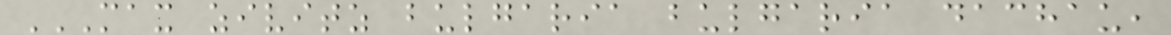MAX ZIVITZ BULGARIA BULGARIA DACHAU,
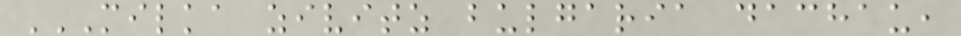MILKA ZIVITZ BULGARIA DACHAU,
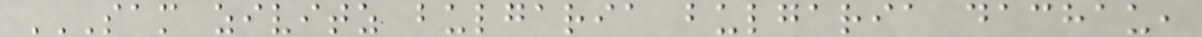SAM ZIVITZ BULGARIA BULGARIA DACHAU,
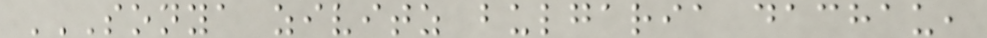SONYA ZIVITZ BULGARIA DACHAU,
